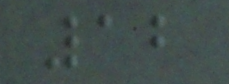12
